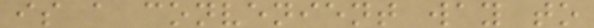is a convenient way to
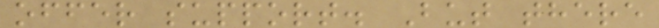offer support. But there
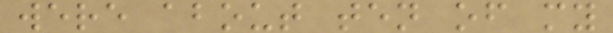were about ten of my
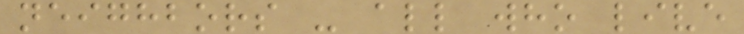neighbors - all who live
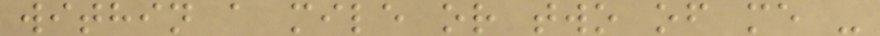within a mile or two of me -
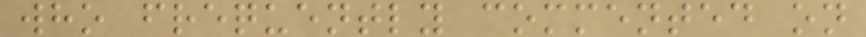who frequently commented on
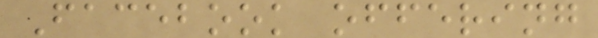Facebook offering
